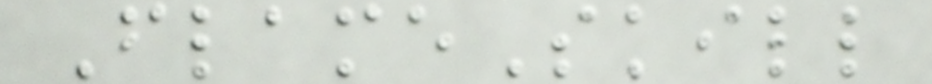FlameSkill
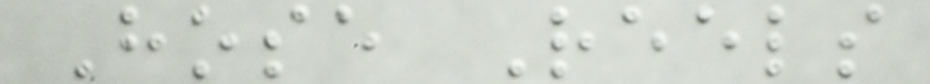Hose Reels
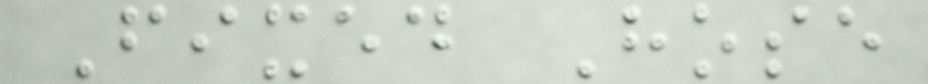Fixed Hose
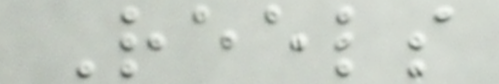Reels
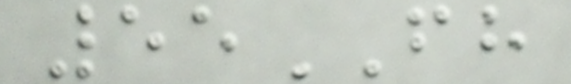55FH
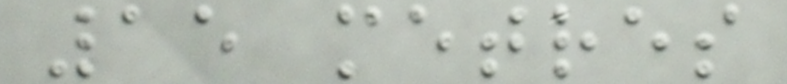15 metres
